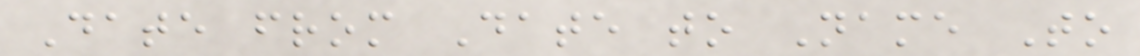Date from Date to Name To
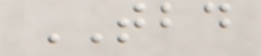TBD
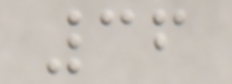36
